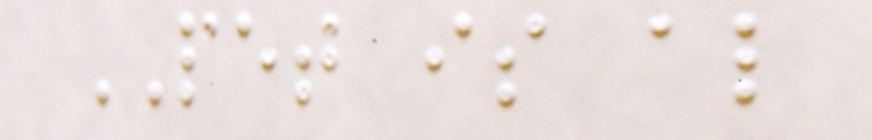PET is also
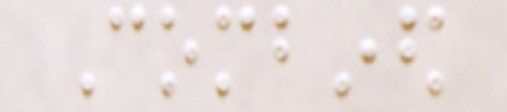Combined
